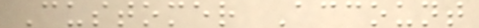Customer Account
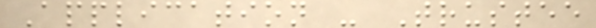Application - Trustee
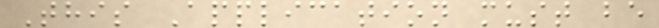This Application must be
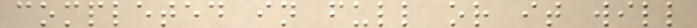completed in full or it will
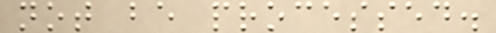not be processed.
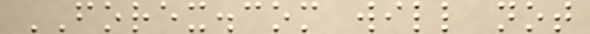FOREX.com will not
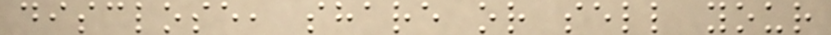disclose, share or sell your
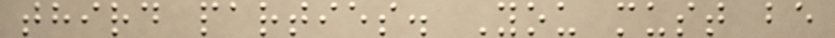third parties. You must be
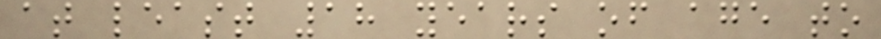at least 18 years of age to
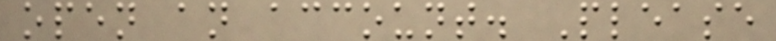open an account. Please
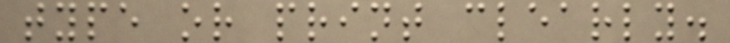type or print clearly.
